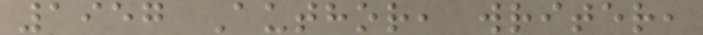1957 Author, writer,
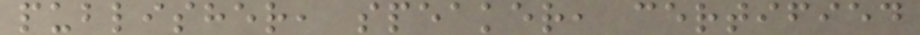publisher, speaker, certified
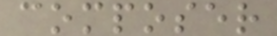composer
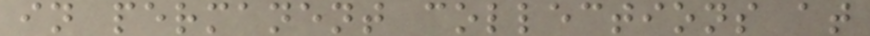in permanent collections at
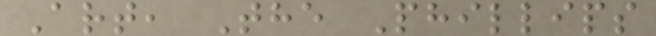Art, The Phillips
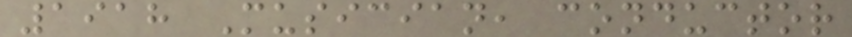1918 Musician, conductor
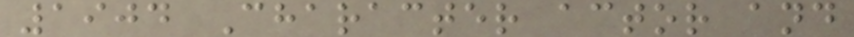1904 Character actor and
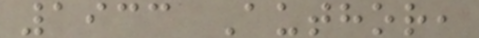1933 Author,
